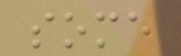some
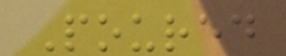Poured
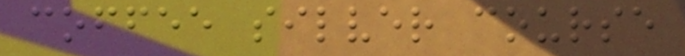coffee silver course
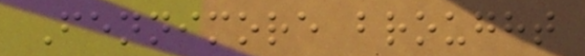Fennimore brought
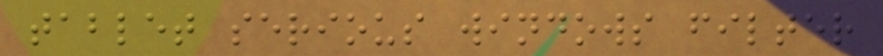tablet serious windows filter
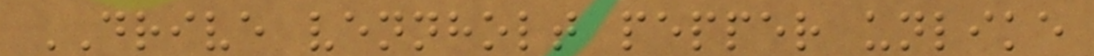DRIVE vennholt pepper unlike
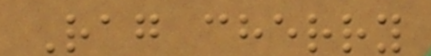Rag cherry
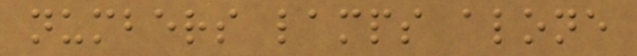numbers lamps alone
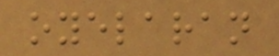oyelaran
